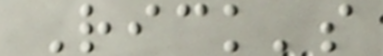Rick's
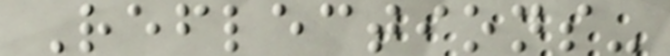Reflections-
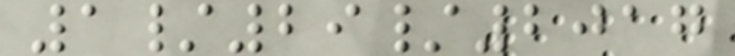1/29/2017
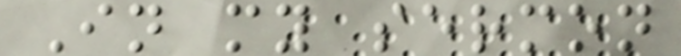In my sermon
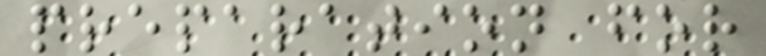preparation for
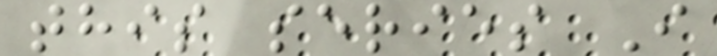this series I
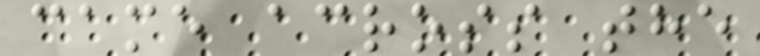came across the
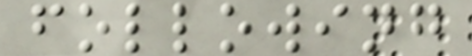following
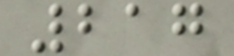217
